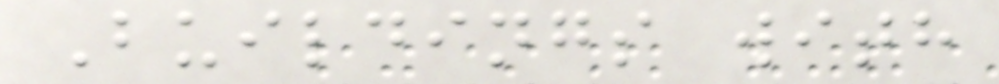Buildings with
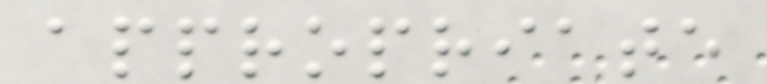appropriate
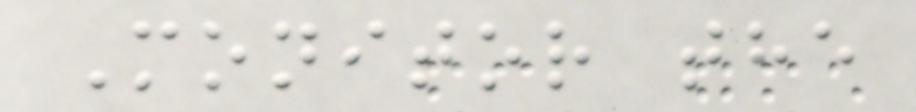Monitor the
